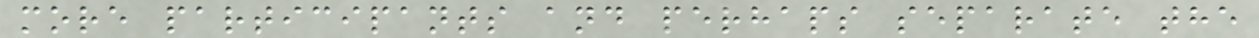more participants and perhaps separate the
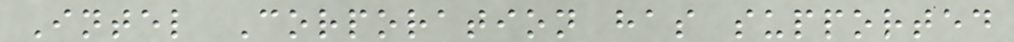Intel Corporation has supported
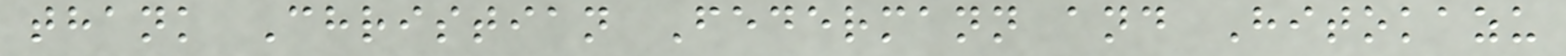thank Christian Federmann and Hitokazu
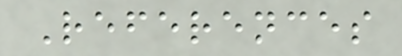References
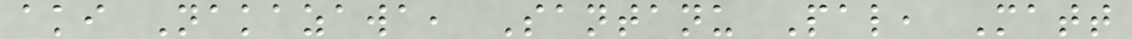aki Nakazawa, Santanu Pal, Matt
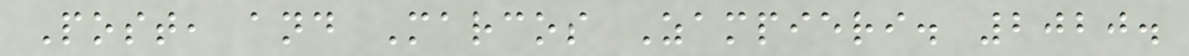Post, and Marcos Zampieri. 2020.
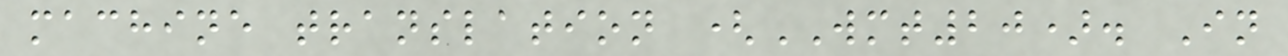machine translation (WMT20). In
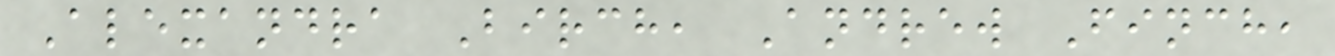Alexandra Birch, Andrew Finch,
